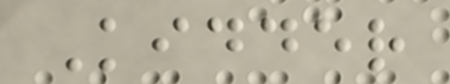Kidder
